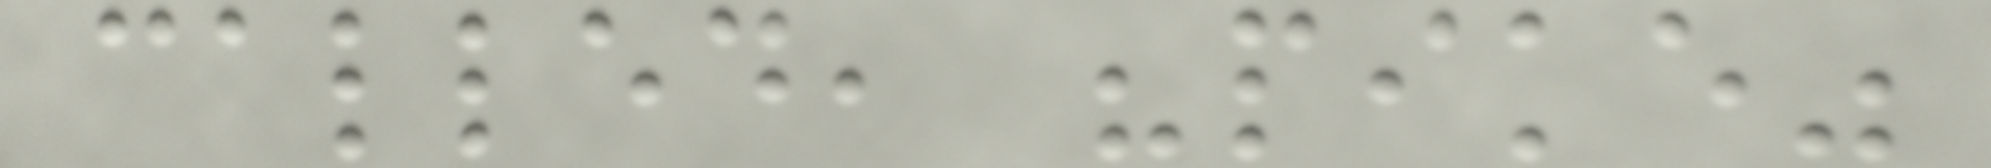called, "pike"
